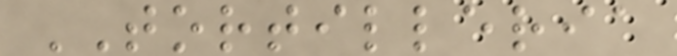TORTILLERIA
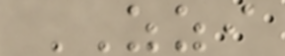ZZI
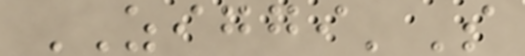ZIGGI'S
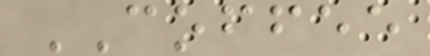COFFEE
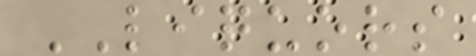LIQUORS
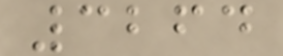3264
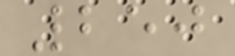250
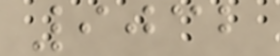9032
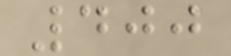400
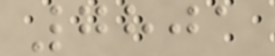7801
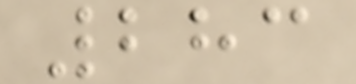283
